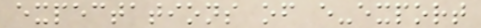expectations of e-export
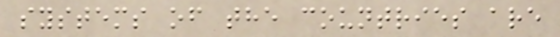systems of the countries are
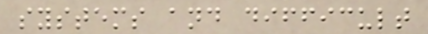systems and difficult
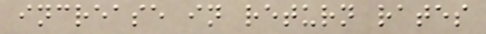increase in return rates
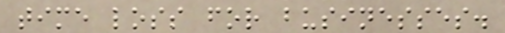time loss for businesses.
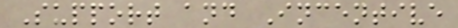Support and Incentive
